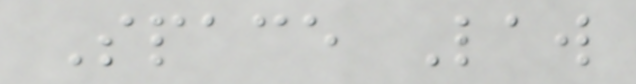Space Law
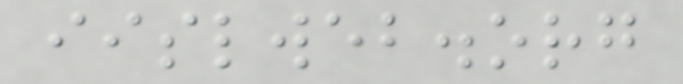iislweb.org
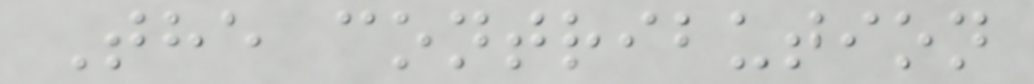The contribution
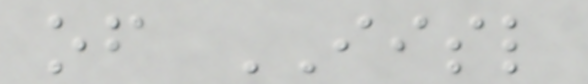of IISL
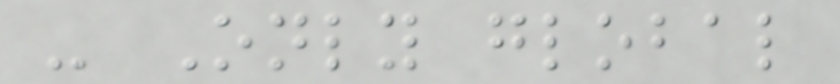- Only global
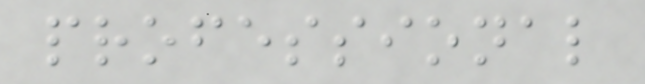professional
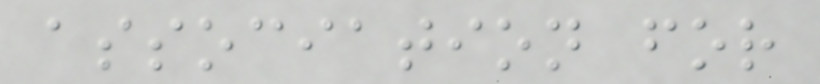association for
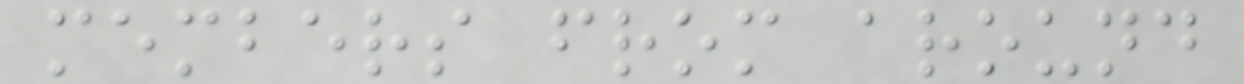members from around
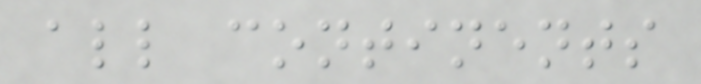all continents
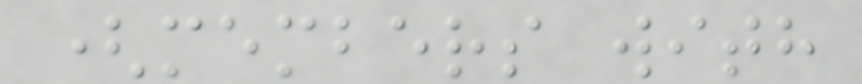(members with
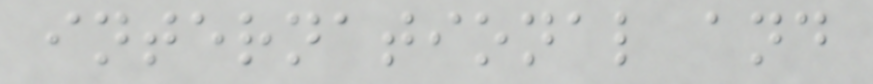international and
